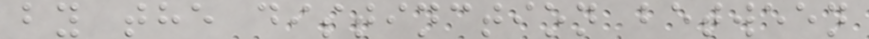by the distinction between
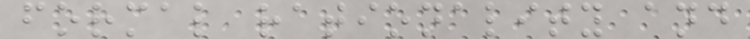formal rationality and
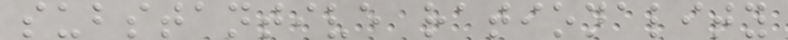substantive rationality
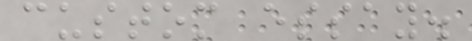custom essay.
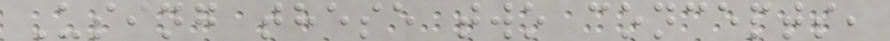Using these two concepts,
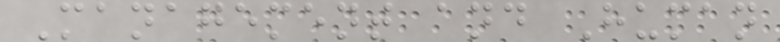Management and Human
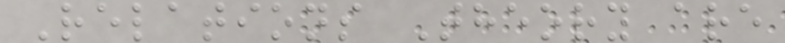Relations Theory are
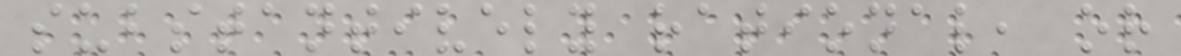substantively rational, or
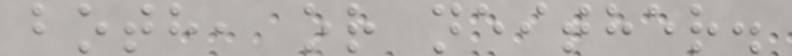both, or neither.
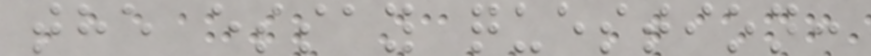the essay question:
